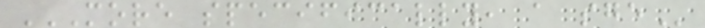MORE SPECIFICALLY, A SGE
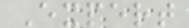Expert
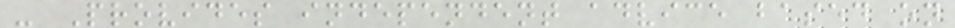- Provides independent advice based on
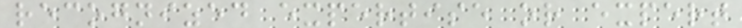recognized expertise or expert
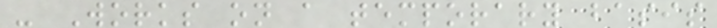- Works on a temporary basis
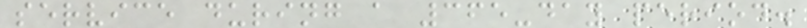service during a 365-day period.
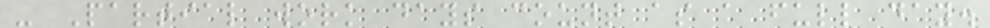- Partial work days count as a full day.
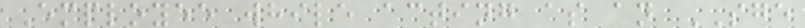Employee while acting as an SGE
